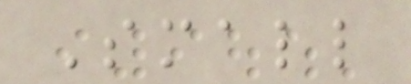Small
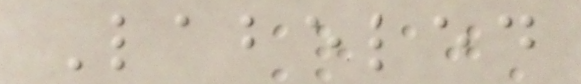Labeled
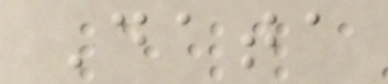Data
